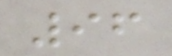96
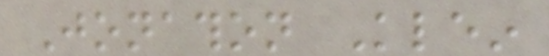Jonathon Klein
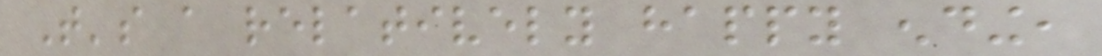That's a relatively happy ending,
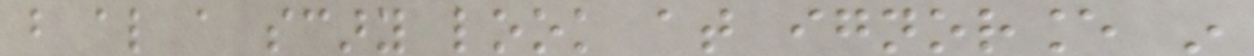but also a scary look at ignorance in
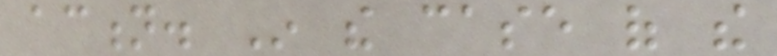action. In the case of the
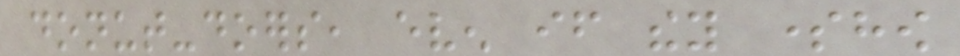donut-doers, even if they somehow
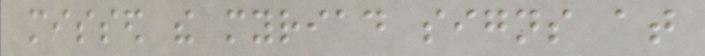missed the myriad signs at
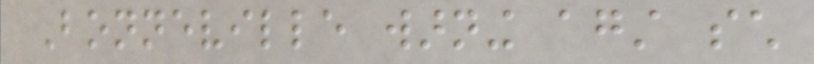Bonneville warning against such
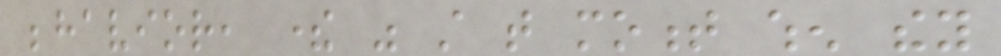behavior, there was still that moment when they
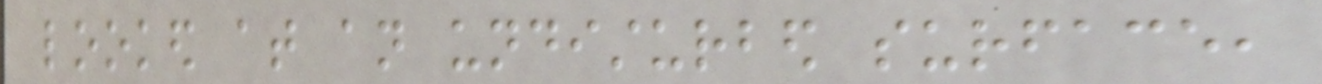looked at an undisturbed surface,
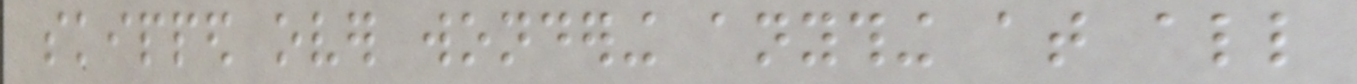skipped over wondering anything at all
